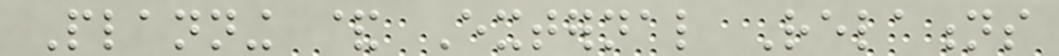Planning & External Relations
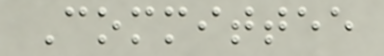Committee
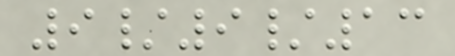9/9/13
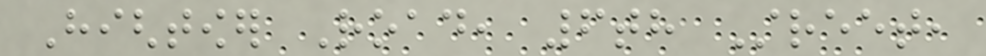Hightower Road, 6th Street,
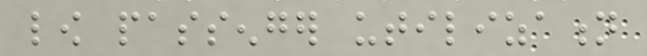low passenger utilization
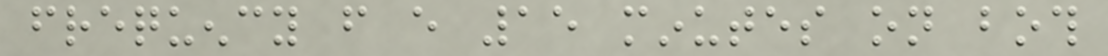frequency from every 15 minutes on both
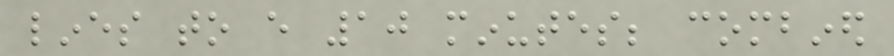lines to every 10 minutes; combined
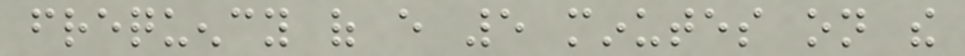frequency of every 5 minutes on the
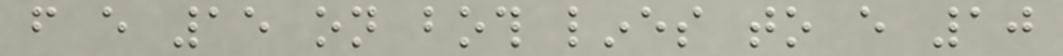from every 15 on both lines to every 10
